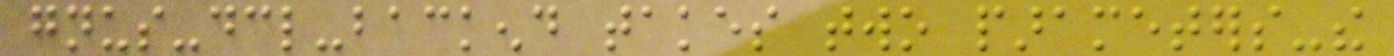gnus-declare-backend takes two parameters-the
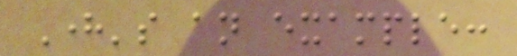Here's an example:
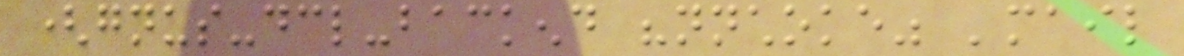(gnus-declare-backend "nnchoke" 'mail
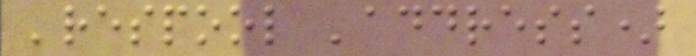'respool 'address)
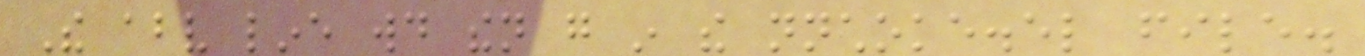The above line would then go in the nnchoke.el file.
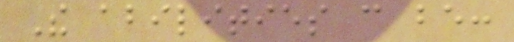The abilities can be:
